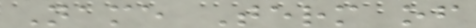Name Term of
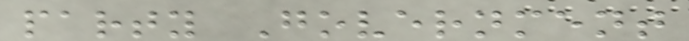party Government
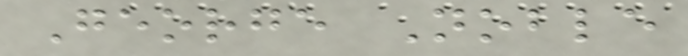George Noble
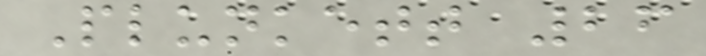Plunkett 26
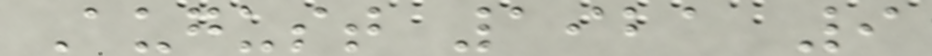August 1921 9
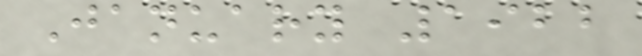January 1922
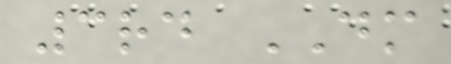3rd DM
